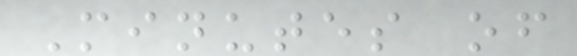Minutes of
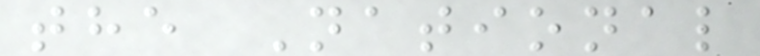the National
